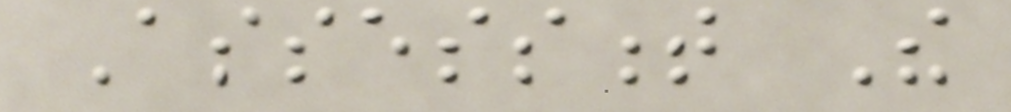Assessment The
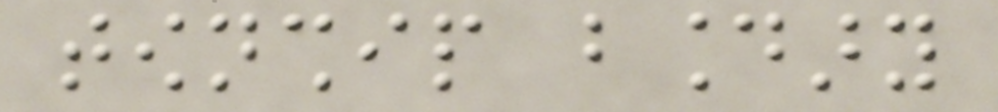township boundary
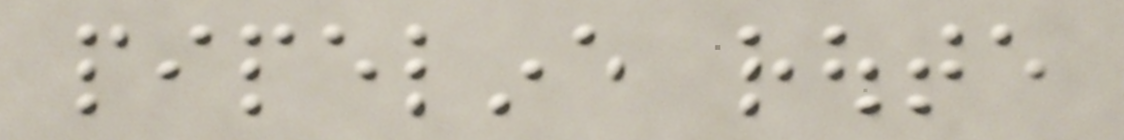pipeline route
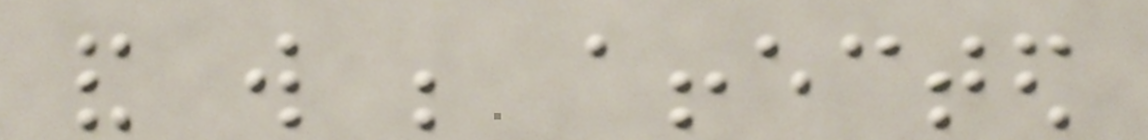and will be affected
